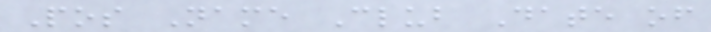Pos Name Club Date of
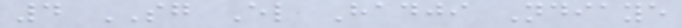4 SG El Hadji Ndiaye
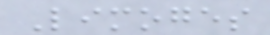Limoges
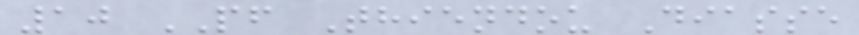10 PF Thiendou Diasse
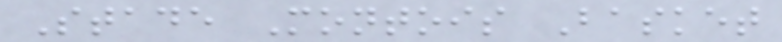Stade Montois Basket
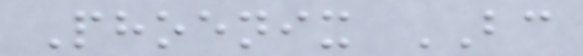Phoenix BC
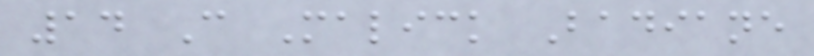14 C Malick Badiane
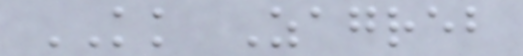KK Zagreb
